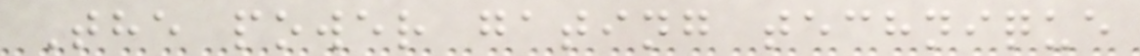The power gating technique
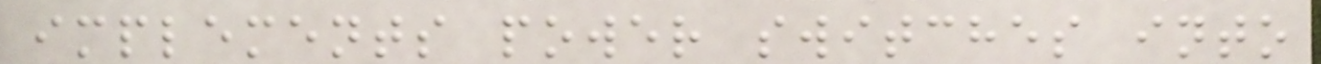implements power switches into
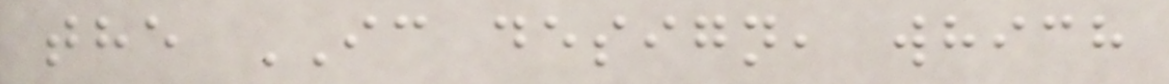the IC design, which
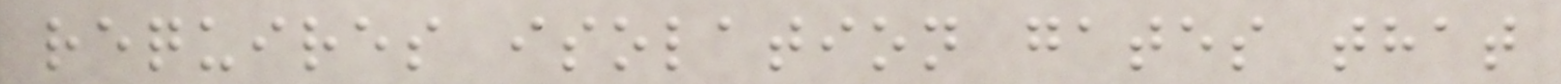requires isolation gates that
